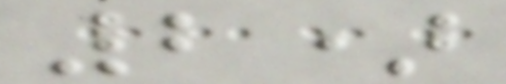2)
